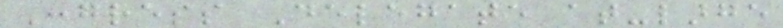Congress Delegate at-large
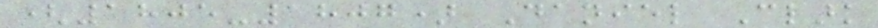(1805-1807) Daniel Clark
